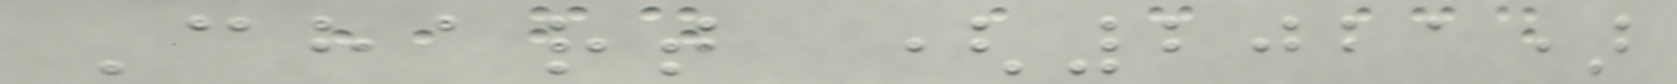Chart (2021)
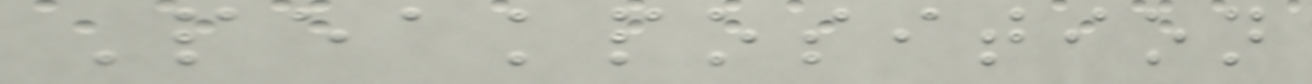Peakposition
